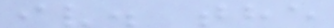iv. the
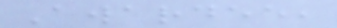Awardee,
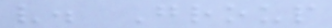v. Group
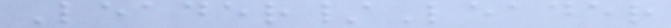Leader/Leader
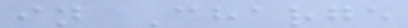in Charge
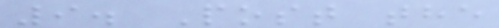9. Post the
